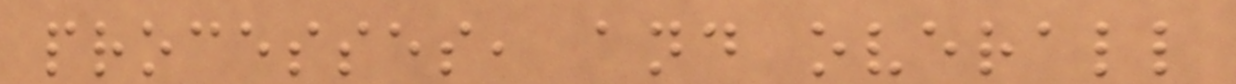processes, and overall
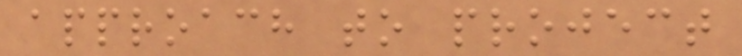approach to project
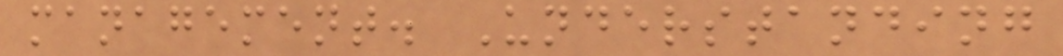management. Understanding
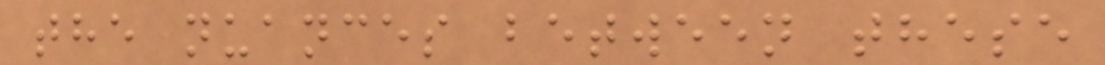the nuances between these
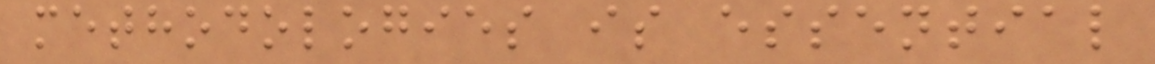methodologies is essential
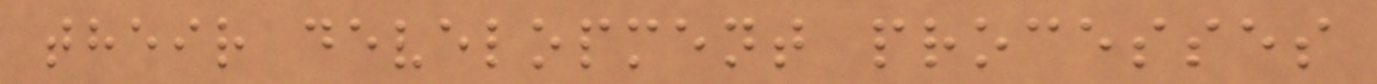their development processes
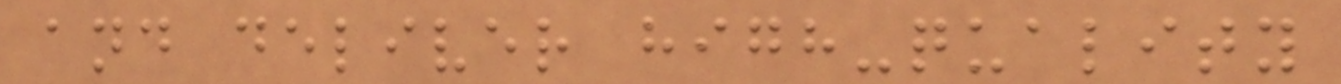and deliver high-quality
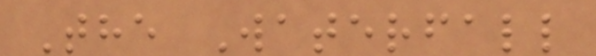The Waterfall
